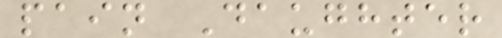pain Daughter
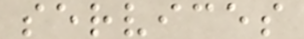services
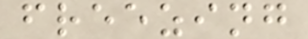freezing
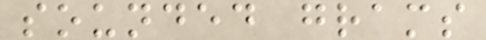sounded grams
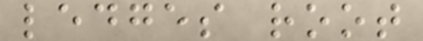ledges root
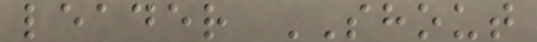leader SHOUT
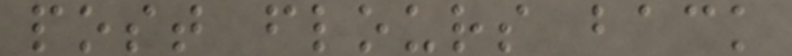post flours back
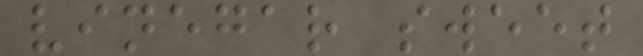vinegar sweet
